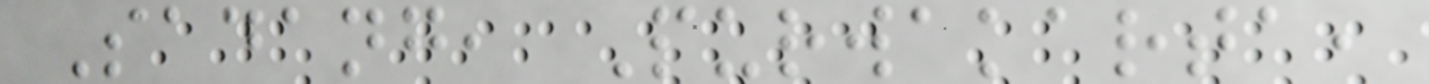Sadang, Purwakarta,
